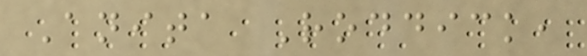Anita Roddick,
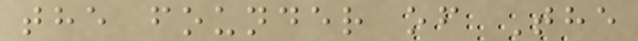the founder of The
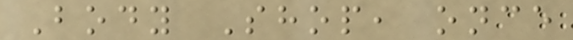Body Shop, once
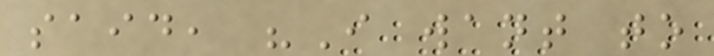said, "I want to
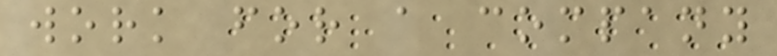work for a company
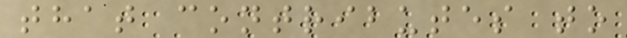that contributes to
